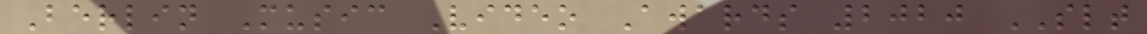Berlin Music Video Awards 2020 SLT
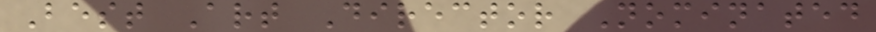Best Art Director Nominated
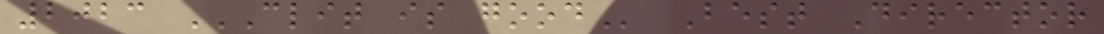2023 CLIT IS GOOD Best Director
